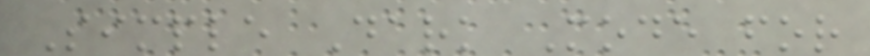Simple Dark Mode for
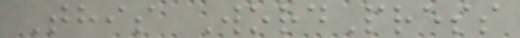This WordPress
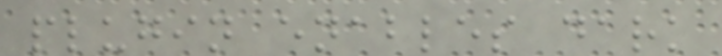plugin enables dark
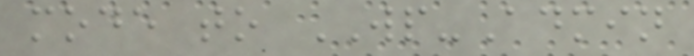mode to WP-Admin
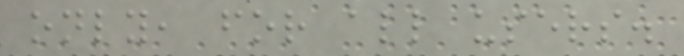only, for all users.
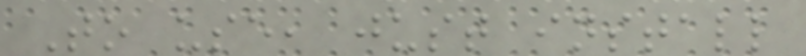To use, just install
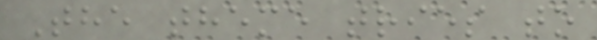The theme tries to
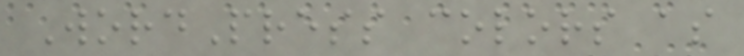WordPress colors as
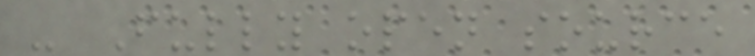- Fully open source
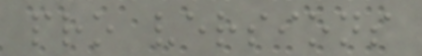pro versions
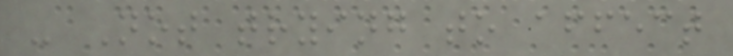- Not trying to affect
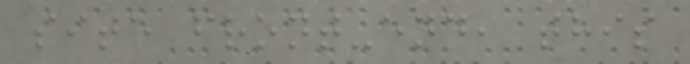site front-end, this
